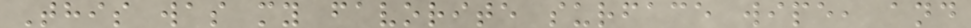This was my favorite surface wipe, and
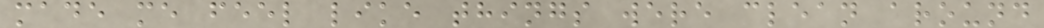made me feel like things were clean around
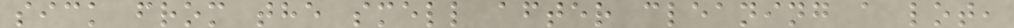sick from the smell after cleaning a lot,
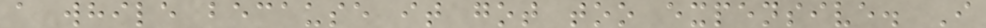a while because it got too expensive. I
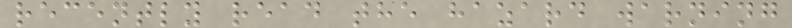recently read the hazard warning
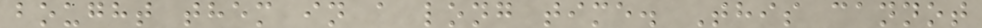bought them in a long time. This cannot
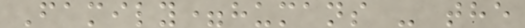Family=humans - the
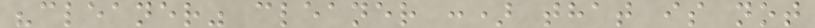"cleaner" cleaner :) that is not
